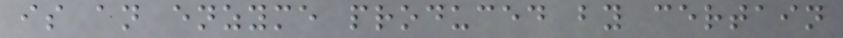is an enzyme produced by certain
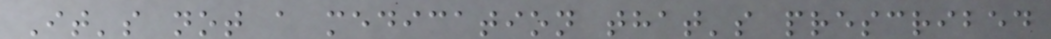It's not a medication that's prescribed
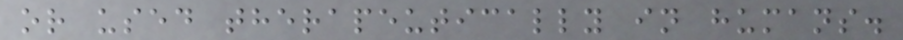or used therapeutically in humans.
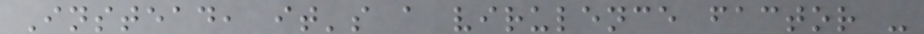Instead, it's a virulence factor -
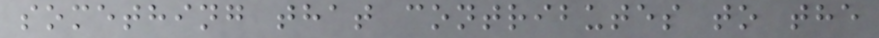something that contributes to the
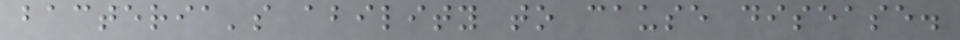bacteria's ability to cause disease.
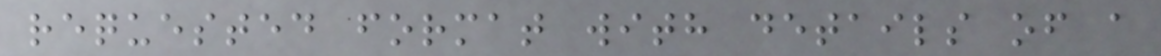requested format with details of a
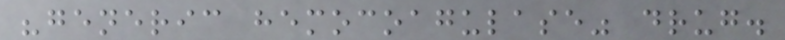"generic hemocoagulase" drug.
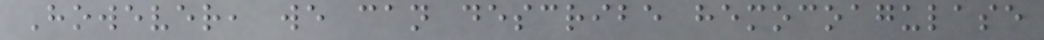However, we can describe hemocoagulase
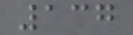137
